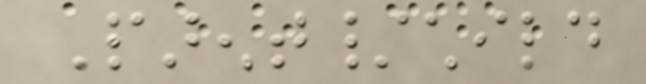Parent/child
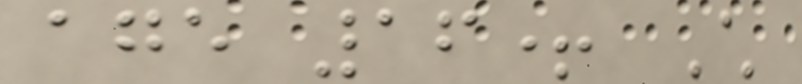age 16+ Child
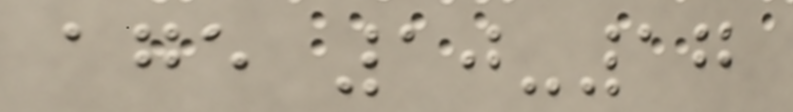age 10-17
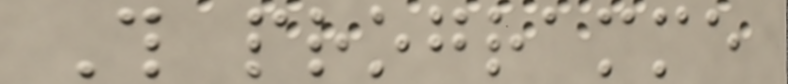This programme
